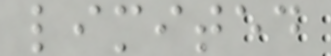limited
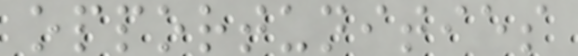opportunities
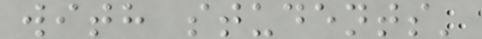with students'
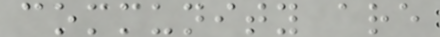community are
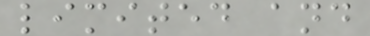limited and
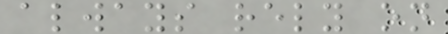always rely on
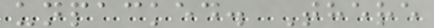unpacked. There
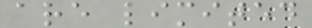are limited
